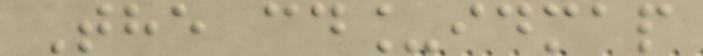The cd_idmap
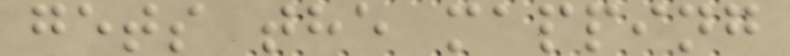gets the mapping
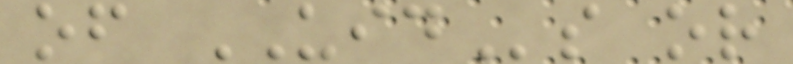of UIDs or
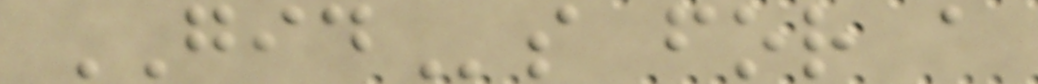GIDs for a
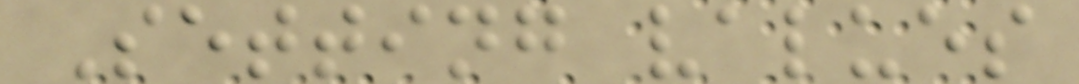Setting values
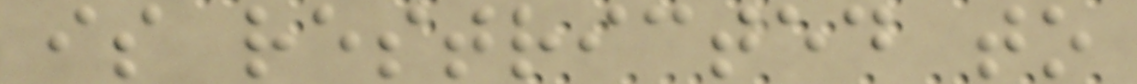is restricted to
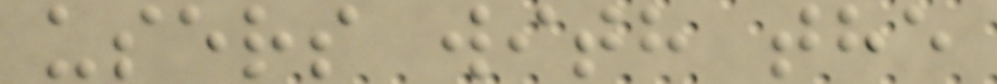users with the
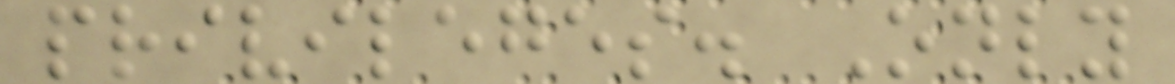privileges. Only
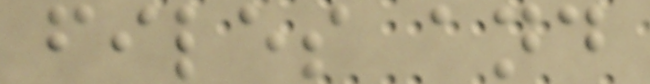files and
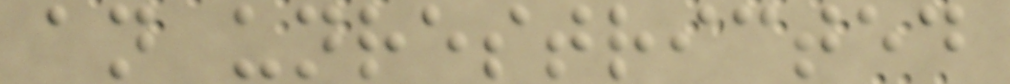an unrestricted
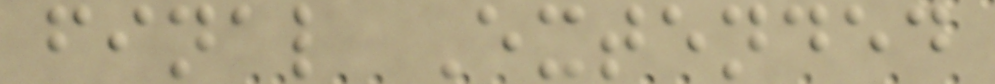final Extended
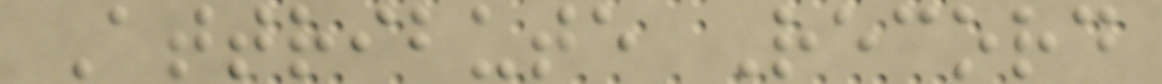Attribute Record
